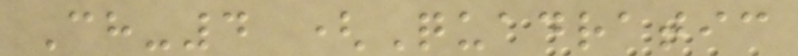Ch-4 (Quadratic
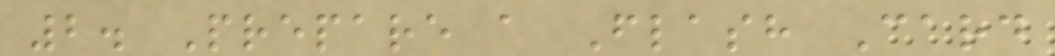2. Prepare a Flash Card
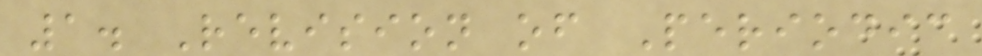1. Revision of Periodic
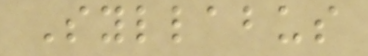Syllabus
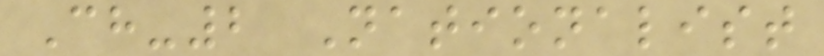Ch-2 Nationalist
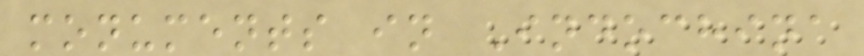monuments in Indochina
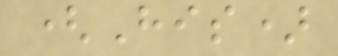(His)
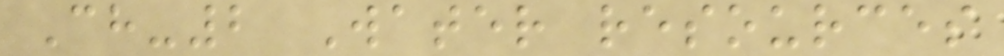Ch-2 Water resources
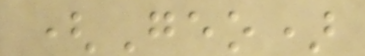(Geo)
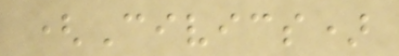(Civics)
